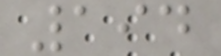194
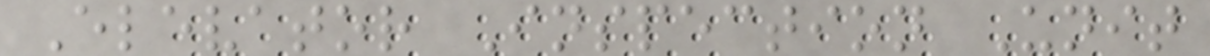Elevator Inspection Unit
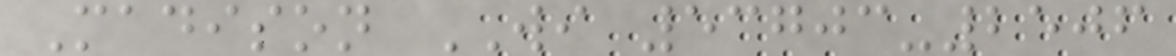Madison WI 53703-2506
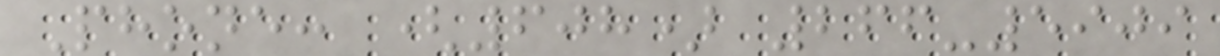Phone: (608) 266-5909
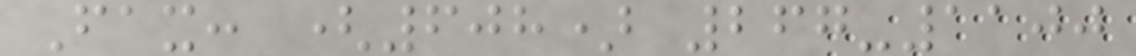Fax: (608) 267-1100
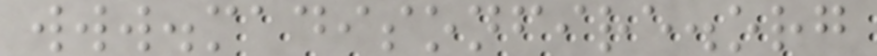www.madisonfire.org
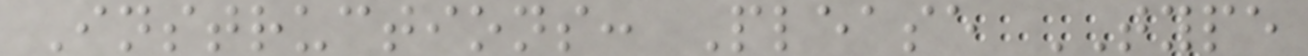Instructions: Please TYPE
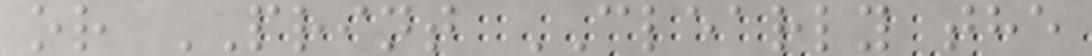or PRINT CLEARLY the
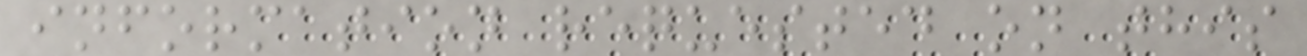information requested on this
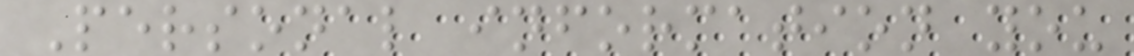Personal information you
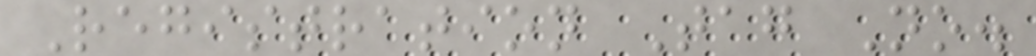Registration Tag No.
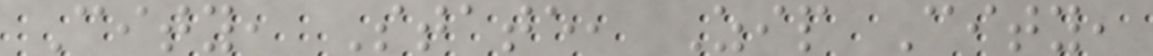City, State, Zip City,
